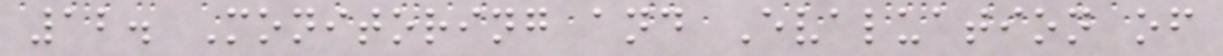12. Monitoring and Evaluation of
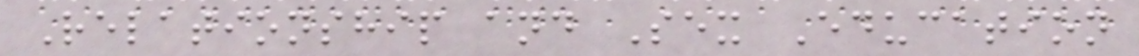Relationship and Sex Education
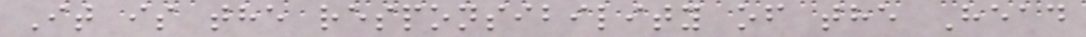It is the responsibility of the Head
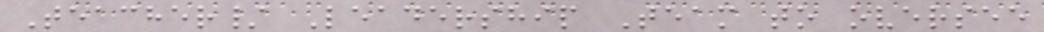Teacher/ Leadership Team to oversee
